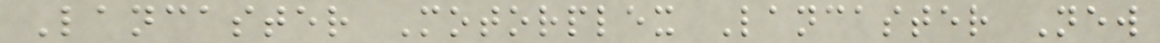Lancaster Motorplex Lancaster New
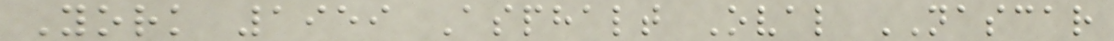York 1959 Asphalt Oval NASCAR
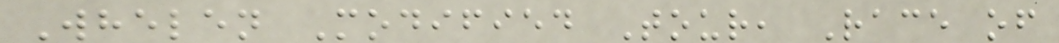Whelen Modified Tour, Race of
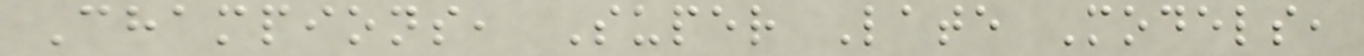Champions, Super Late Models,
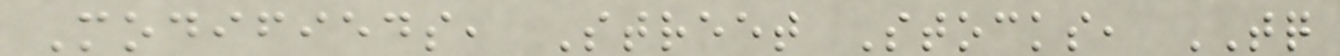Modifieds, Street Stocks, TQ
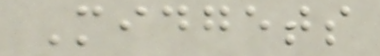Midgets
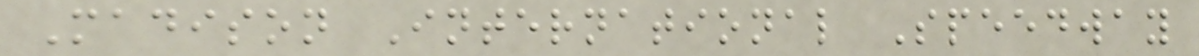Madison International Speedway
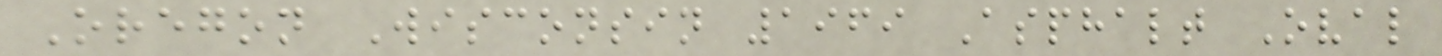Oregon Wisconsin 1969 Asphalt Oval
